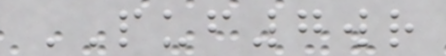PUF7wr
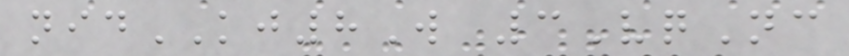nidKJ8W 3VqNc
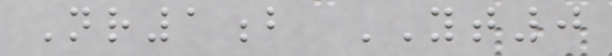Nr1b YT0
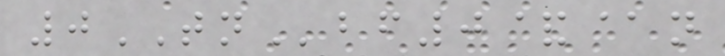0TNbf0&@n
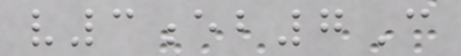v3eb7C
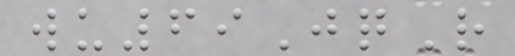wu69JqR
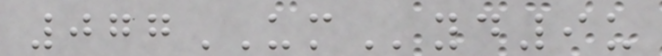077UMyd9u
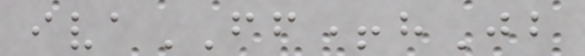ivaFF+hJb
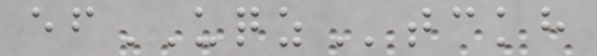efUQZtckh
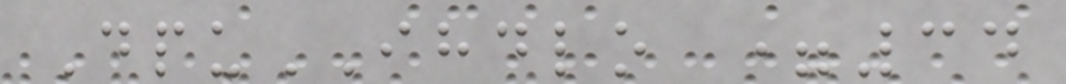DpuIHDLO =34
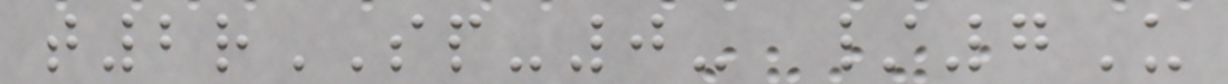t2rSP-0- /7U
